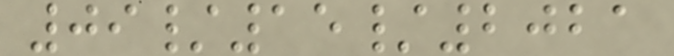09/15/2021
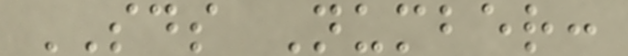SDS Number:
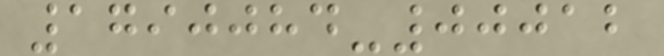1790084-00012
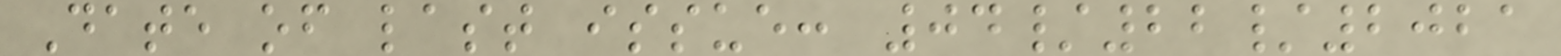Date of last issue: 04/22/2021
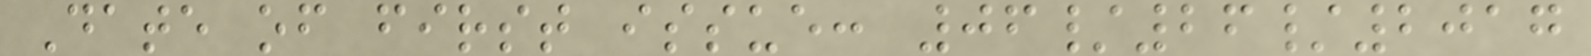Date of first issue: 06/26/2017
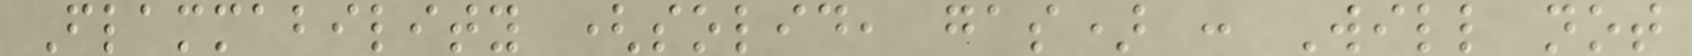Flammability (solid, gas) : Will not
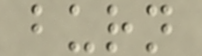burn
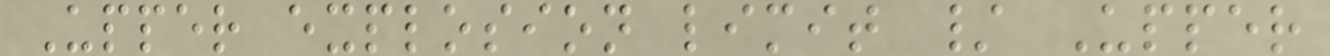Upper explosion limit / Upper
